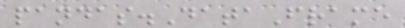pandas.DataFrame
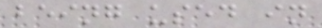being used in
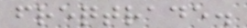freqtrade.
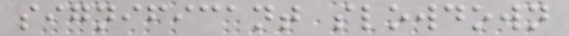significant slowdown
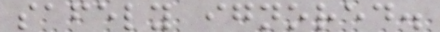safely ignored.
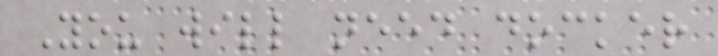You will need docker
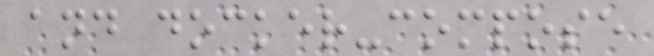and docker-compose
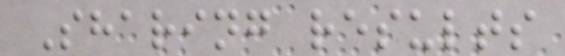Sharing results
